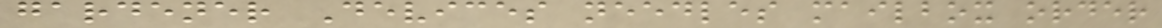gardener Devices needles mailbox order
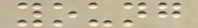young
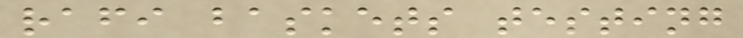rafi baskets testing
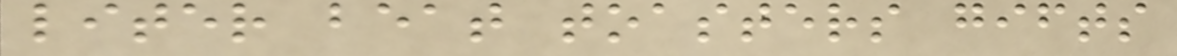liter beat toasters gifts
